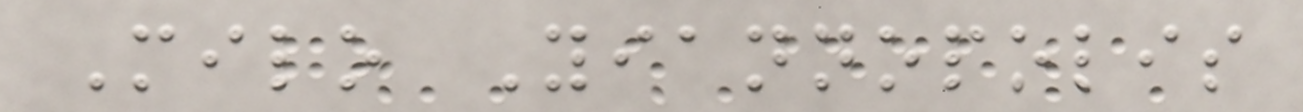Milo Yiannopolis
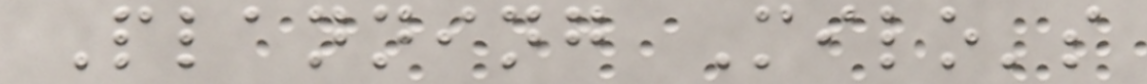Planning Milo's
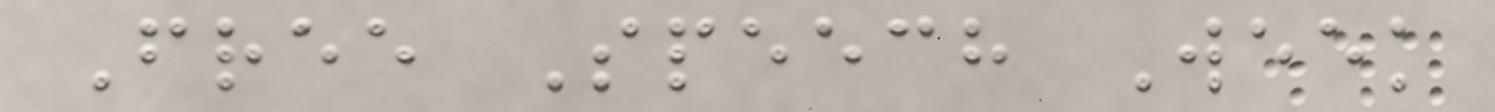Free Speech Week
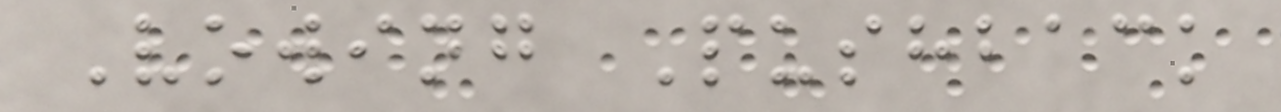Vowing Pushback
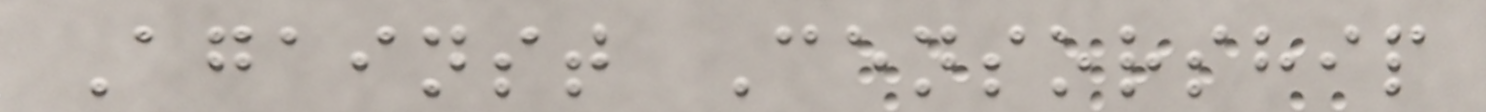Against Censorship
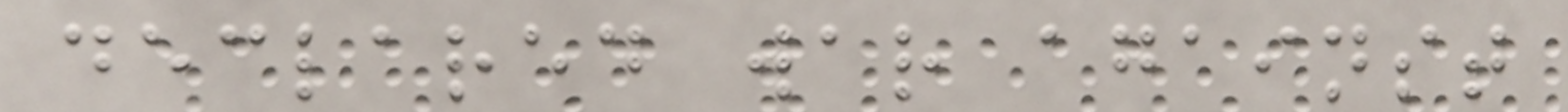declared war against
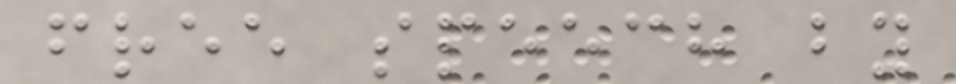free speech by
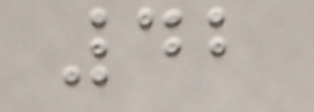42
